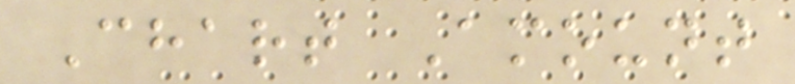Chart Amount
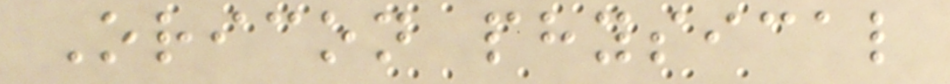Oricon physical
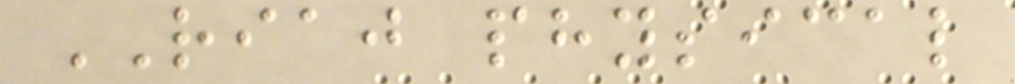RIAJ physical
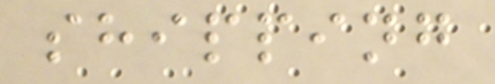shipping
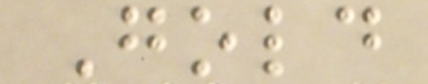Gold
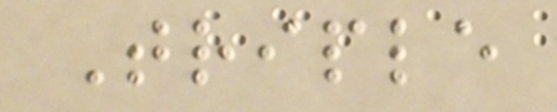Triple
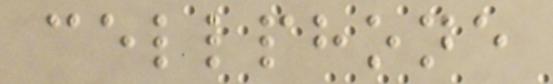cellphone
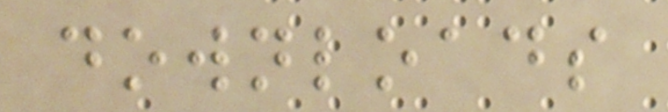downloads
